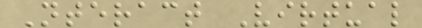Nteract Virtual
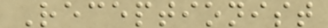Receptionist
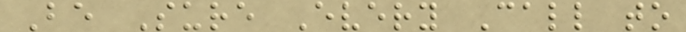Be Sure Every Call to
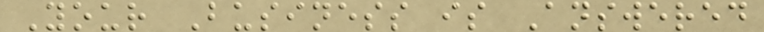Your Business is Answered
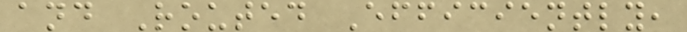and Routed Efficiently,
